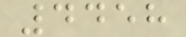4458
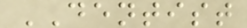DENTIST
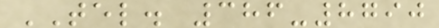TEL. 386-8790
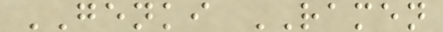GENKI RAMEN
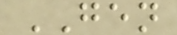GEN
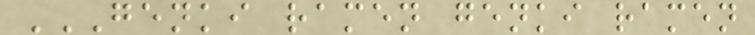GENKI RAMEN GENKI RAMEN
